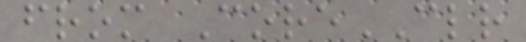from CoreCLR
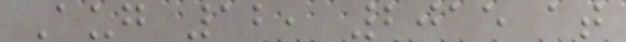Aug 12, 2015 at
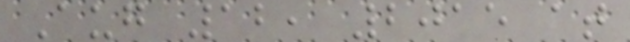Aug 12, 2015 at
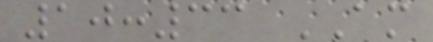10:33 AM
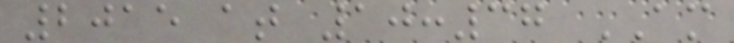2015 at 10:37 AM
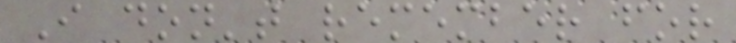I don't remember for
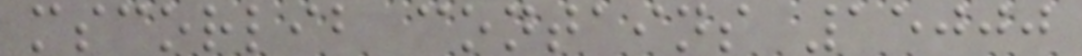mscorlib contains 15000
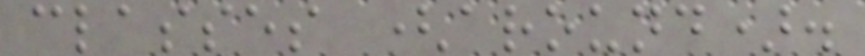classes (around).
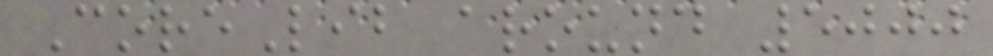CoreLib around 5000
